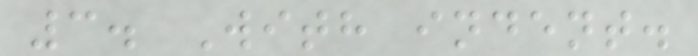3. With indent.
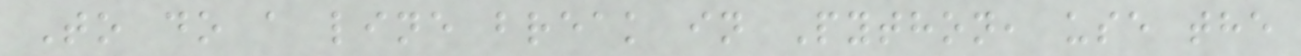To do a line break in Python, use the
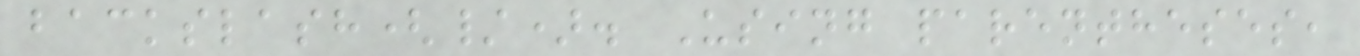backslash(/). Using parentheses,
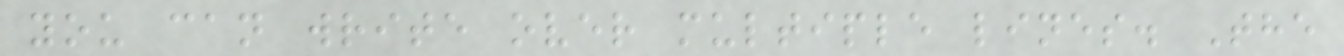you can write over multiple lines. The
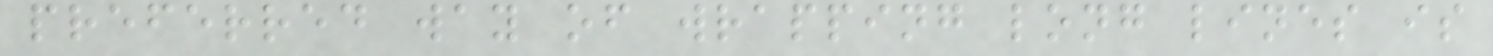preferred way of wrapping long lines is
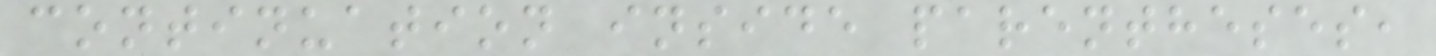continuation inside parentheses,
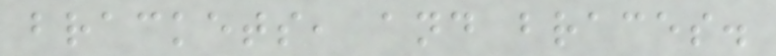brackets, and braces.
